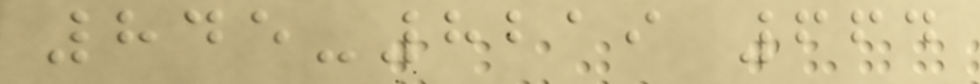845-8219 664
